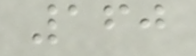160
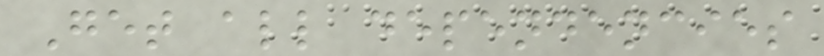Get all dependencies
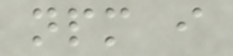npm i
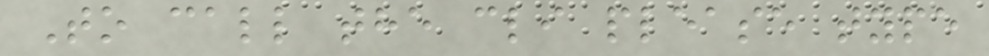To call the cli please type
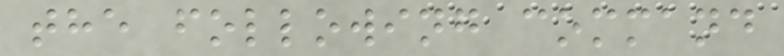the following command
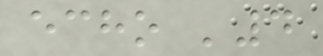echo '4
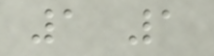1 1
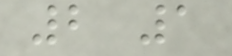2 1
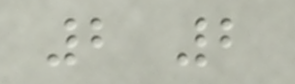2 2
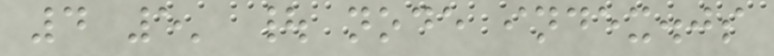4 5' | node index.js
